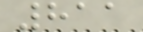811
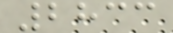2833
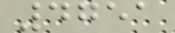4751
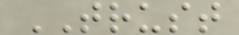TRUST
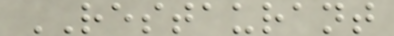RESTAURANT
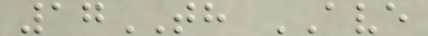17TH AVE
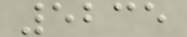5235
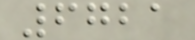6721
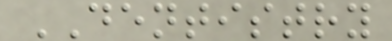DENTISTRY
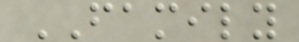FAMILY
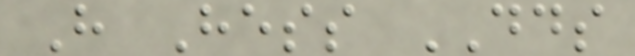H Hess DDS
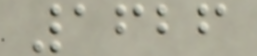1626
